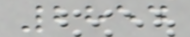2854
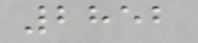2852
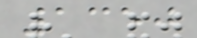1350
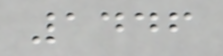1446
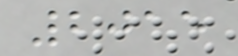2015
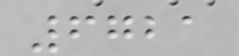6721
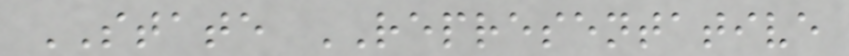STATE REPRESENTATIVE
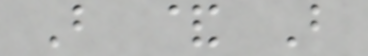B & B
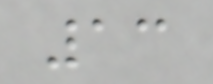13
